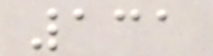131
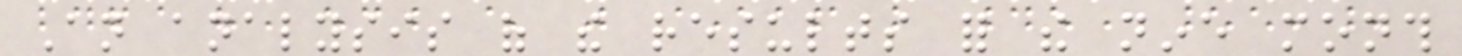An analysis of the results for the nine month
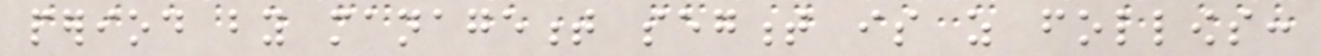period by management segment is as follows:
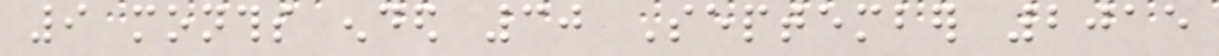9 months ended 30 September 2015
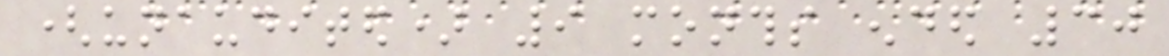(unaudited) 9 months ended 30
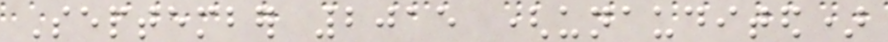September 2015 (unaudited)
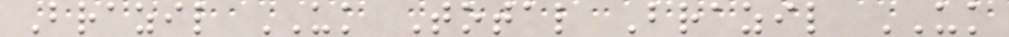Brazil UK Total Brazil UK
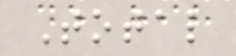Total
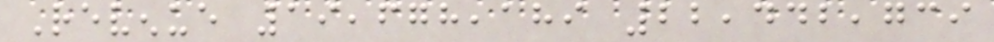Revenue 19,678,189 22,442,739
